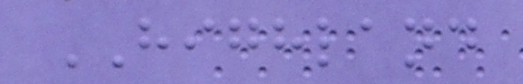HIGHLAND
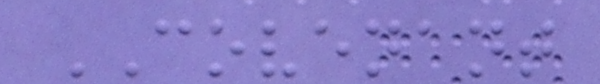COVENANT
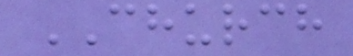CHURCH
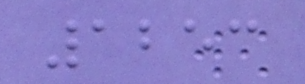1253
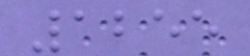1255
